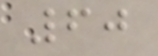60
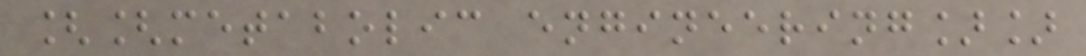[[metabolic engineering]]
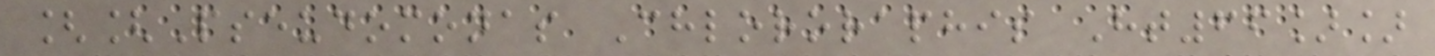[[Pseudomonas Chlororaphis Ht66]]
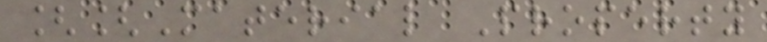[[Material Property
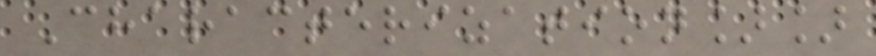Characterization]]
